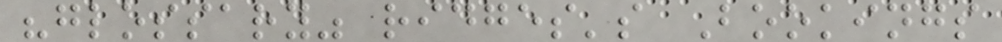"glossary" ridges's Bookings
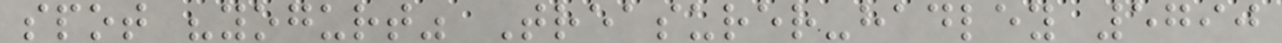spot "yogurt" Treasurer-hadley 5790
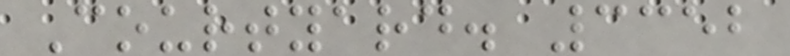Courtyard. 3352
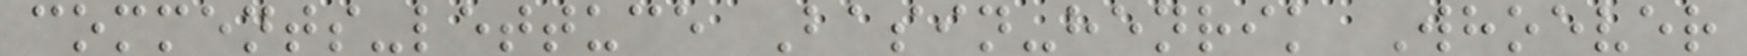comments-lettuce Basin-henrik Whoever
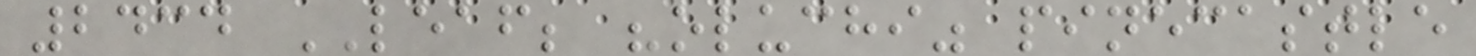2434 LEAF; "oluchi" pinecastle
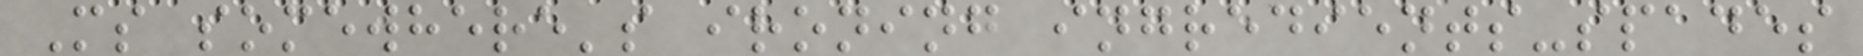Ms somewhere's ironing ingredients-spades
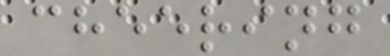cheering
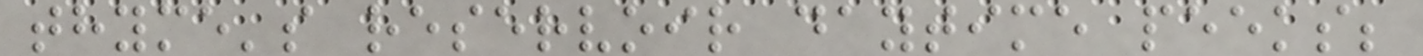thyme's reservoir daytime peeks;
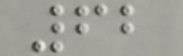62
